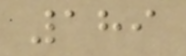189
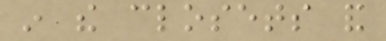in the closets and
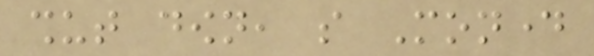shut down, so Monday
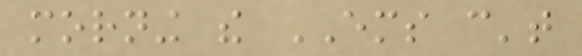morning the EMS can't
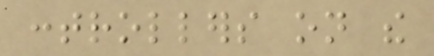controllers on the
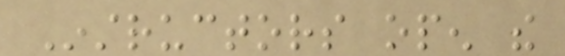Instructors open the
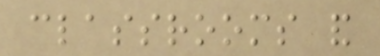classrooms and
